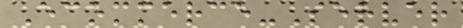Ecommerce-Server
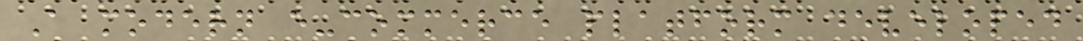A modern e-commerce platform developed
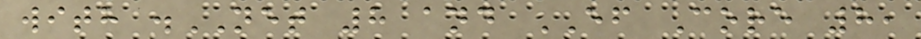with .NET 8 and EF Core 8,
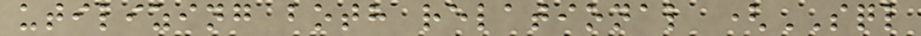utilizing both relational (SQL
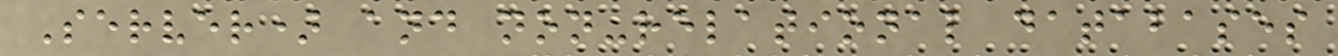Server) and non-relational databases
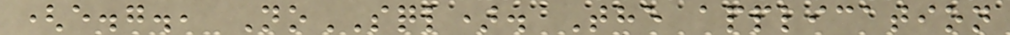(e.g., NoSQL). The application
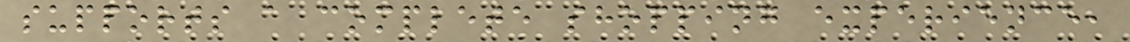supports a complete shopping experience,
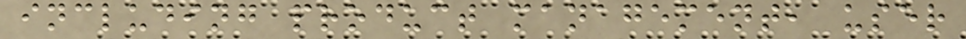including product management, user
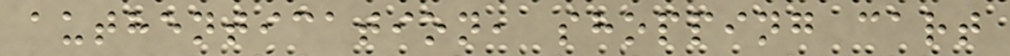authentication, shopping cart
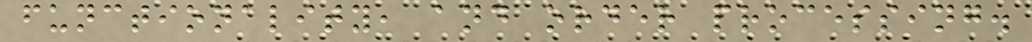functionality, and order processing.
